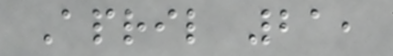April 21,
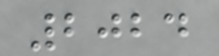2024
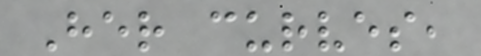Her curves,
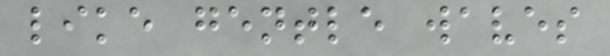like gentle waves
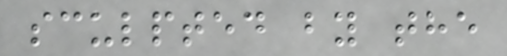sculpted by the
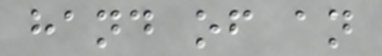hand of an
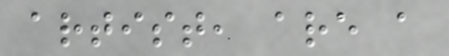artist, are a
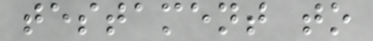testament to
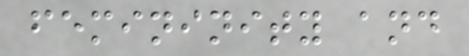femininity and
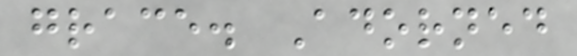grace. Adorned
